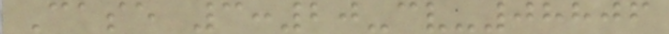Case 3:20-cv-08806
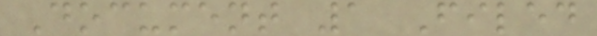Document 1 Filed
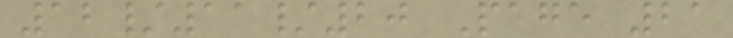12/11/20 Page 21
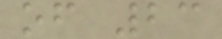of 23
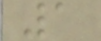1
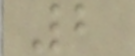2
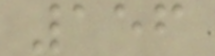156
